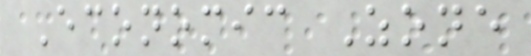Economic Zone
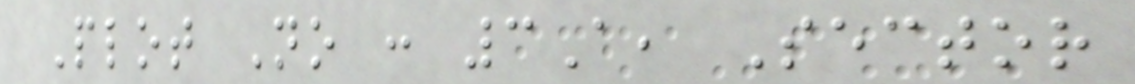Plot No : 3A, Sector
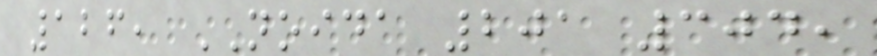126, NOIDA 201 304,
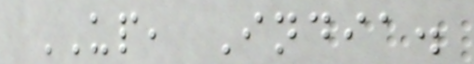UP, India.
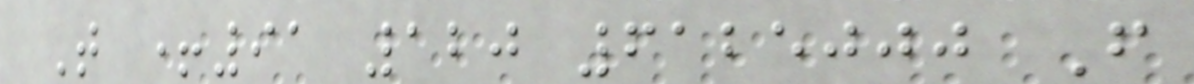T +91 120 6125000 F
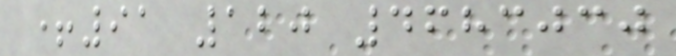+91 120 4683030
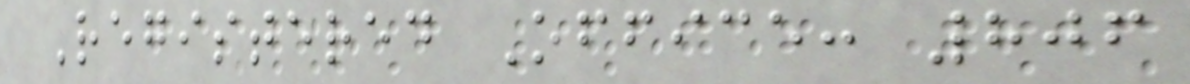Registered Office: 806
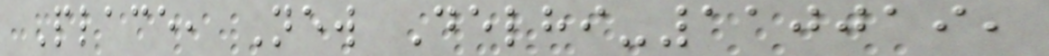Place, New Delhi-110019,
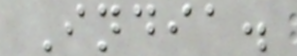India.
